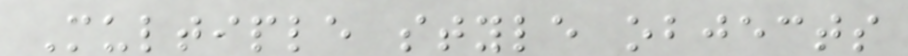Multiple style objects
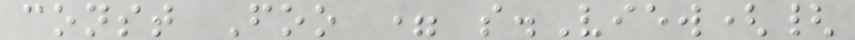const Foo = s.View({
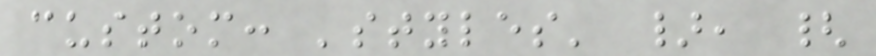custom: 'styles' }, {
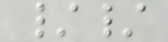//
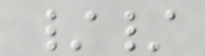//
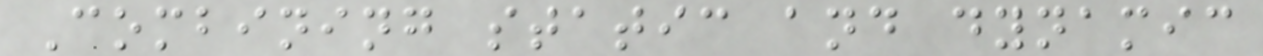Combining static and dynamic
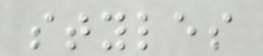styles
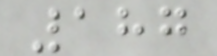187
